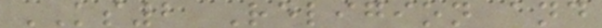KS2 Religion and
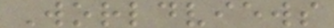Worldviews
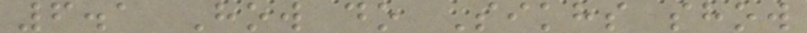6.1 How do Sikhs show
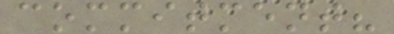commitment?
